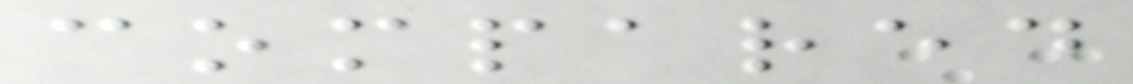compared
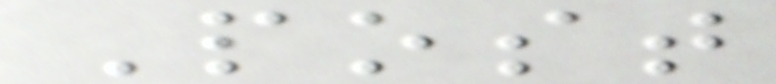Post
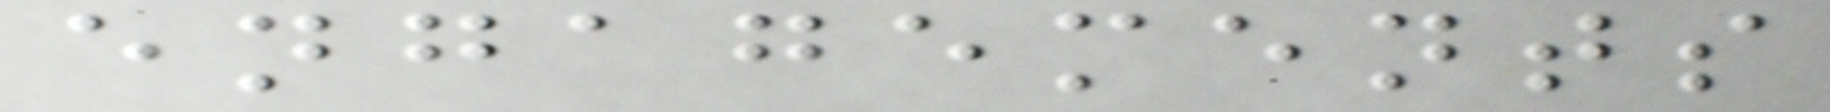engagements
